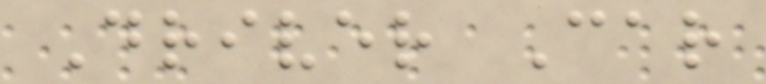Driver Car
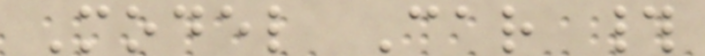Model Car #
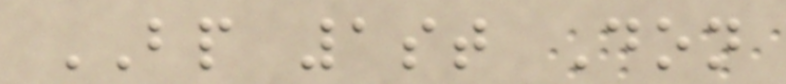BP 1st Don
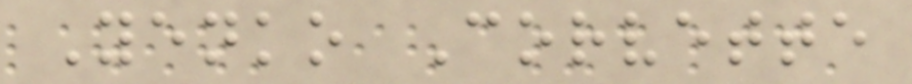Yenko Corvette
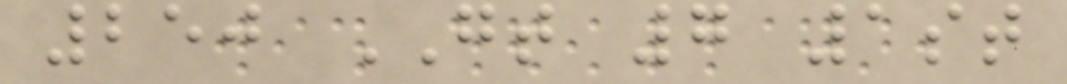250 GT 7 1st
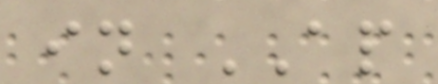in AP
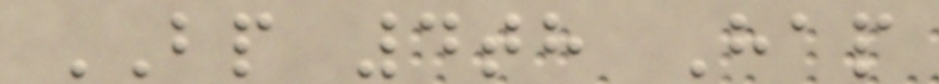BP 4th Hap
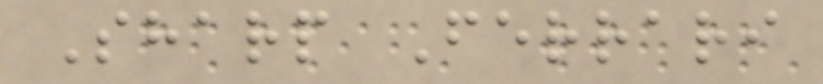Sharp Ferrari
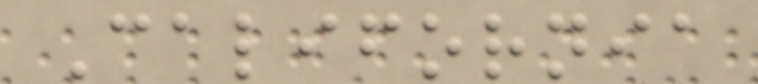California
